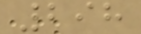298
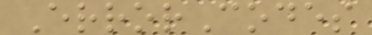ErrorCodes
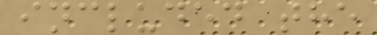included the
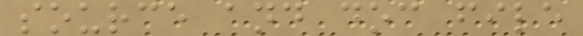source and doc file
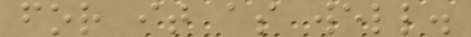for it as well.
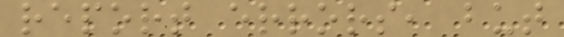report errors, but
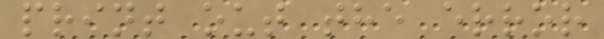print out the error
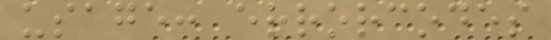usage: errorcodes
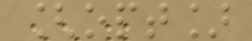[opt]
